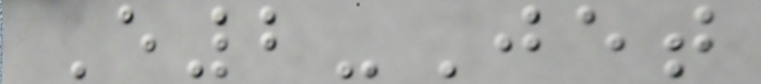E2-Jet
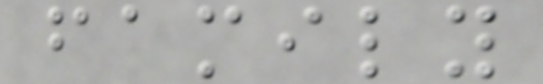family
